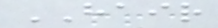HAIR
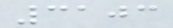3103
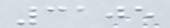3105
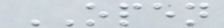OPEN
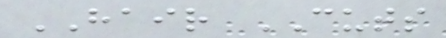HAIR CUTS
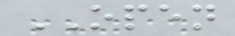OPEN
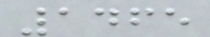1465
